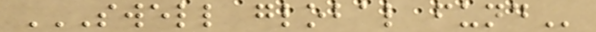SWELL GLOBAL FUND
